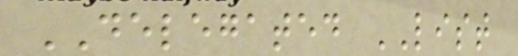DELEGATED LIST
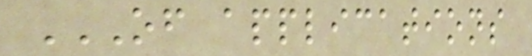OF APPLICATIONS
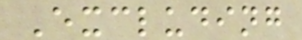Excluding
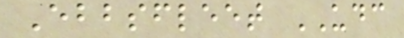Ebbsfleet UDC
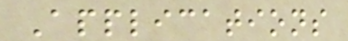Applications
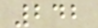242
